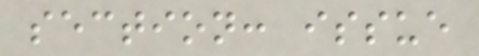section: issue
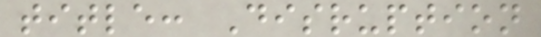title: Disruption
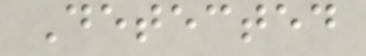Detected
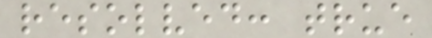resolved: true
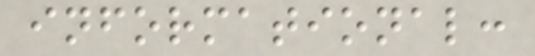informational:
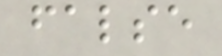false
